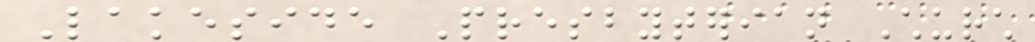Lakeside Presbyterian Church
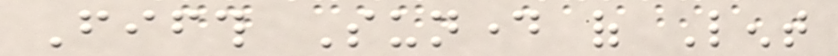Fifth Sunday of Lent
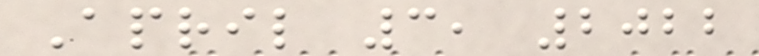April 3, 2022
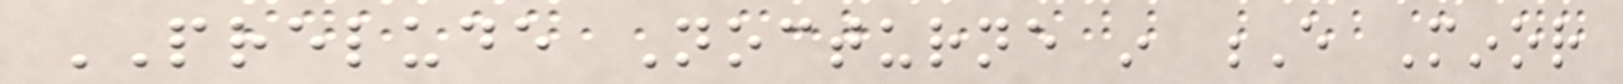PRELUDE Nocturne in E Minor
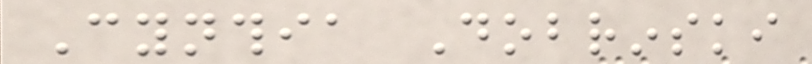Cynthia Dobrinski
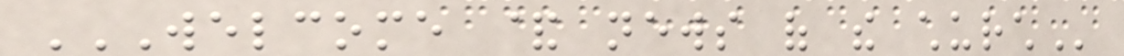WELCOME & NEWS OF THE CHURCH
